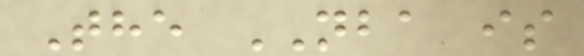The NBA is
